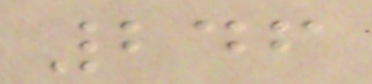246
